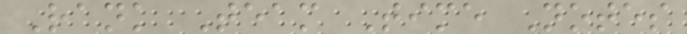Rank Team Time Notes
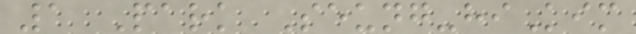1 Park Seung-hiKim
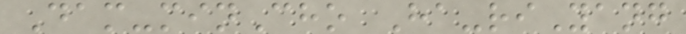Dam-minCho Ha-riYang
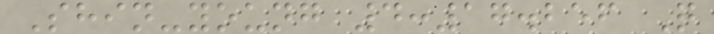Shin-young 4:17.256 Q
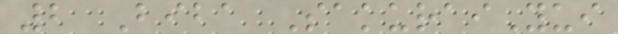2 Biba SakuraiYui
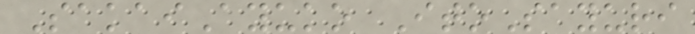SakaiAyuko ItoSayuri
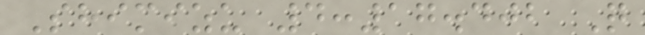Shimizu 4:17.402 Q
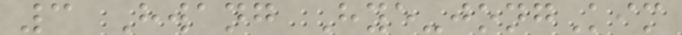3 Hwang Hye-jongKim
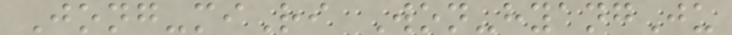Jong-miRi Won-hyangJu
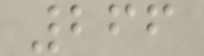266
